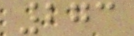273
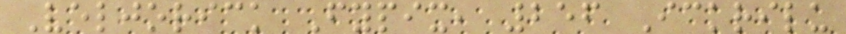Veljorick Fypix, 256 Ickrilu
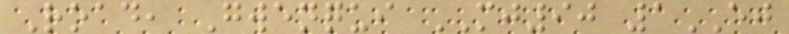Road, Gwenqui MJ90 1EJ
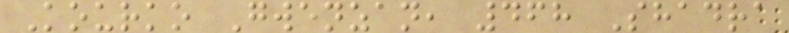Kourko Gwenzan, 468 Shadra
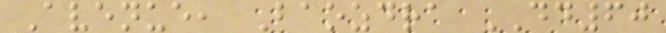Avenue, Baozdra DD60
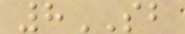8SB
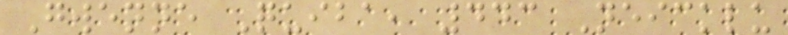Gwenne Quiba, 443 Neicklu
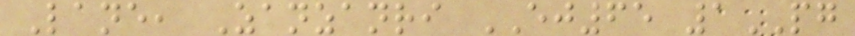Lane, Zanzanri EJ65 1PG
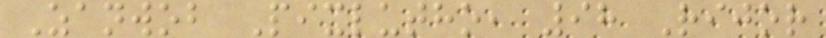Zanwob Pixlutho, 98 Rijor
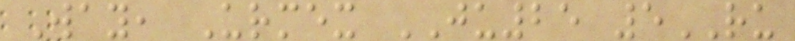Way, Urmex JU25 5RU
